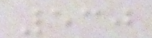530
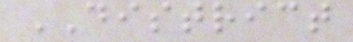DISTRICT
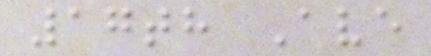17th Ave
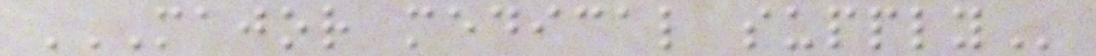MAJOR MEDICAL SUPPLY
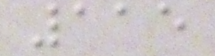115
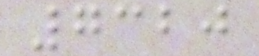7320
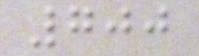700
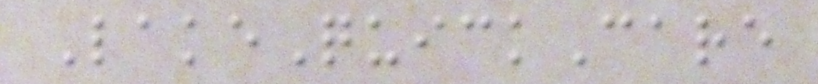LakeQuickCare
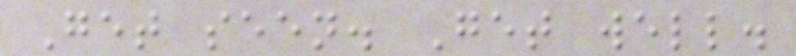Get seen. Get well.
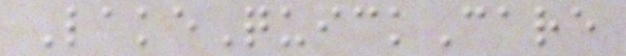LakeQuickCare
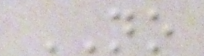NO
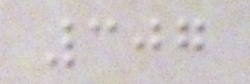307
